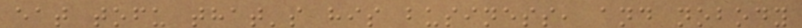eat tofu that's his business, and nobody
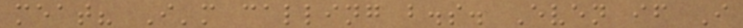meat? I'm calling b.s. Even if I
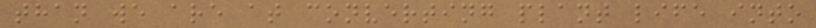than we are at converting plant life into
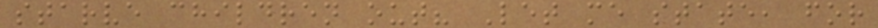starve children out? Let me state, for
